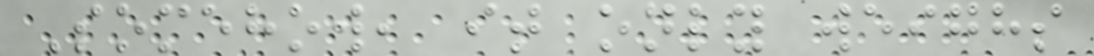Somehow, it only weighs
